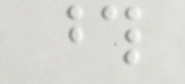those
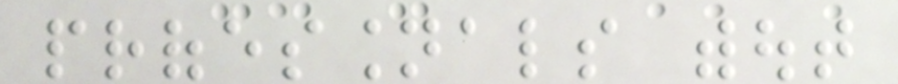professionals without
